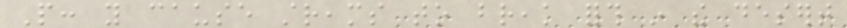People: you cause streams to break forth in the desert
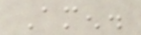Amen.
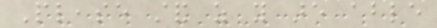Please stand as you are able
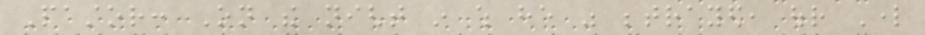Pastor: On the night in which he was betrayed, our Lord
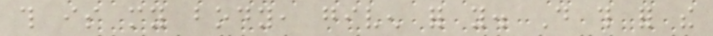this is my body, given for you. Do this for the
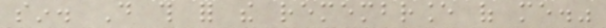sin. Do this for the remembrance of me."
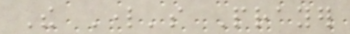The Lord's Prayer
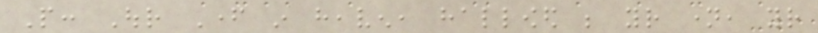People: Our Father in heaven, hallowed be your name, your
